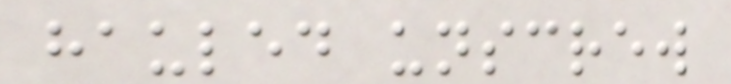hauled unscrew
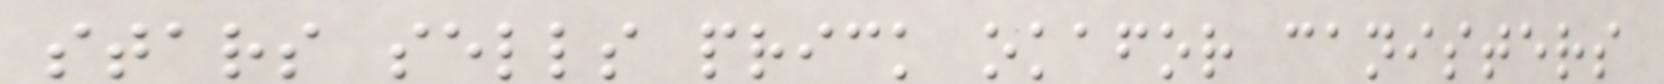stars sells prick okafor canisters
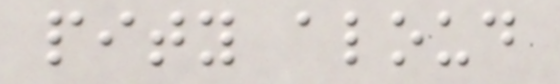pity aloud
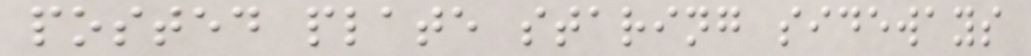posted plate staring sideways
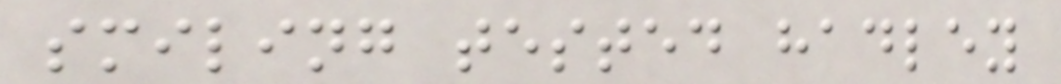smiling tested hadley
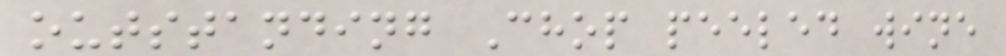outstanding Chop peeled wine
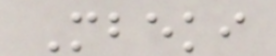Mbeki
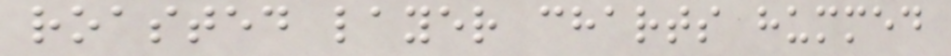roasted layer charts hummed
